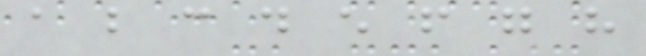a b c d e f g h
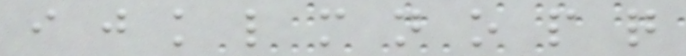i j k l m n o p q
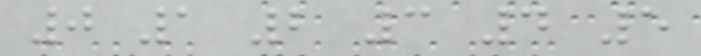0 1 2 3 4 5
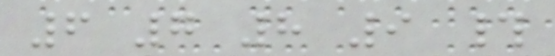6 7 8 9 #
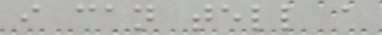i can tell a
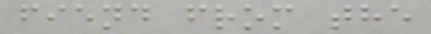fiend from the
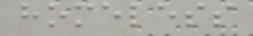homeless
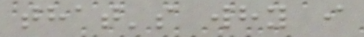that's why i
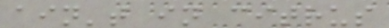ain't in citrus
